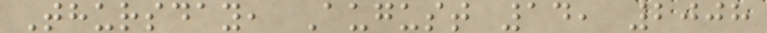Thursday, August 14, 2008
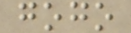gogo
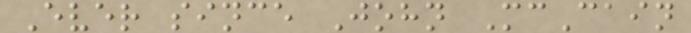Ever since John McCain
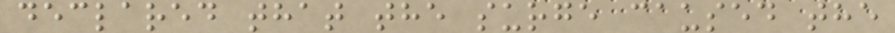declared that the surge caused the
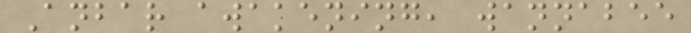Anbar awakening, wannabee
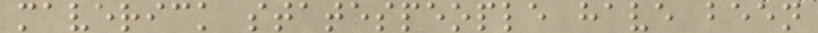maverick statespeople have been
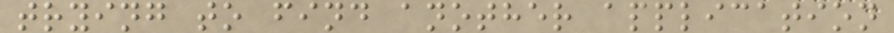trying to find another application
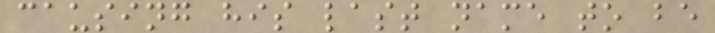causing his last name to be
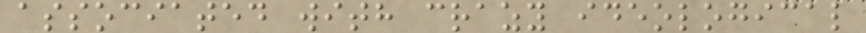associated with crazy ideological
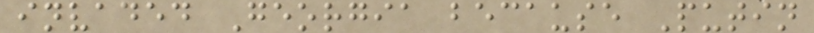invaded Georgia because Putin
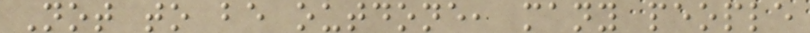Not to be outdone, many people
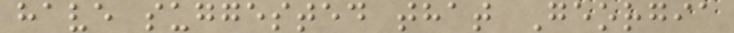have suggested that Georgia
